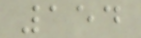154
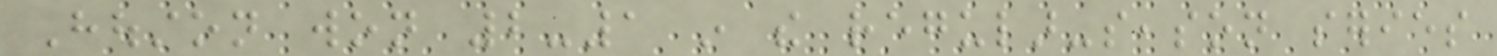Houston won 2-1 in the regular-season series
